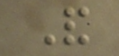And
